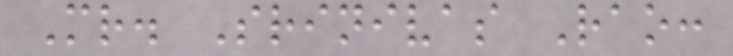Mr. Srinivas Rao:
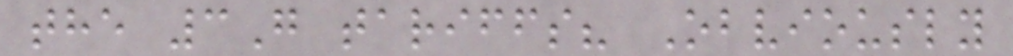the 3G tariffs? Obviously
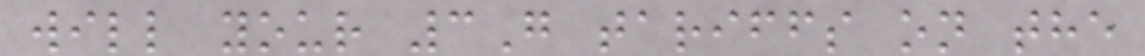will your 3G tariffs on the
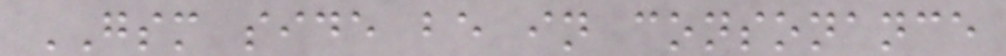GSM side be in consonance
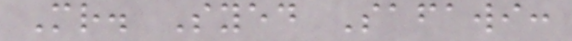Mr. Syed Safawi:
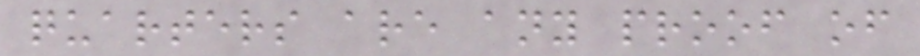quarters are any proof of
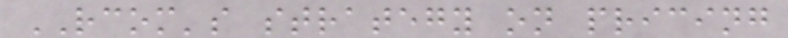RCOM's strategy on pricing
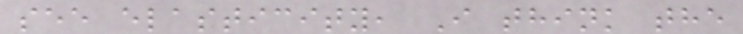see elasticity, I think the
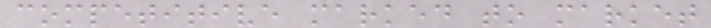competitive marked to market
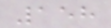158
